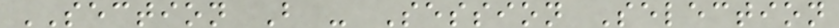SECTION B - Session Selection
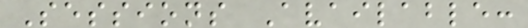Sessions Available:
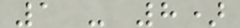1 - 8)
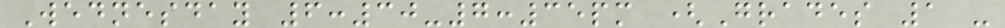Wednesday 6:30-7:35pm (Grades 1 -
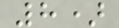8)
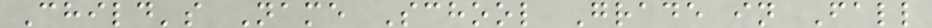Child's Name School Grade in Fall
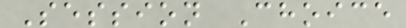Session Choice
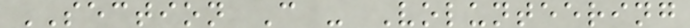SECTION C - Volunteering
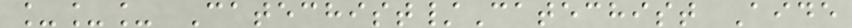___ Catechist/Catechist Aide
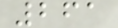261
